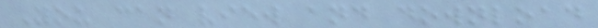You can view and download
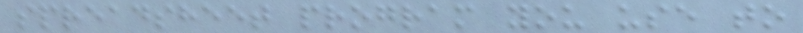spreadsheet program you use to
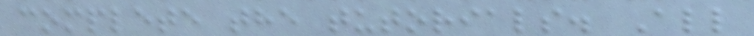complete the tutorials. All
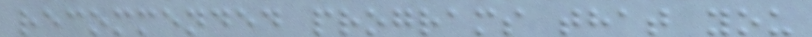recommended programs that you
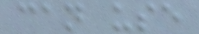can use
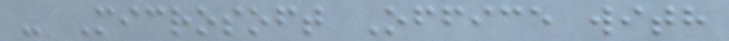- Microsoft Office with
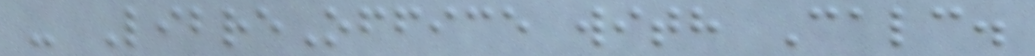- LibreOffice with Calc.
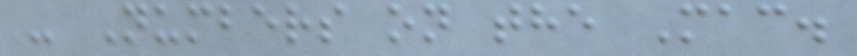- Numbers on the Mac.
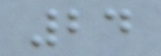24
